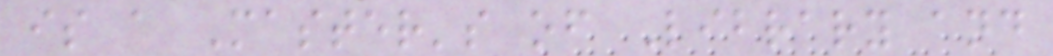is a Master's of Library and
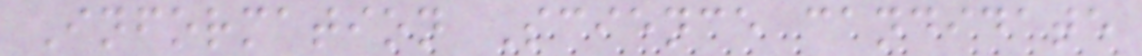Information Science candidate
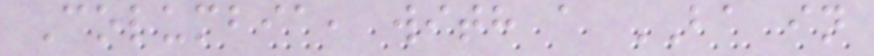Columbia, with a BA in
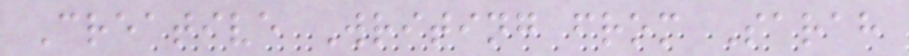Creative Writing from Sarah
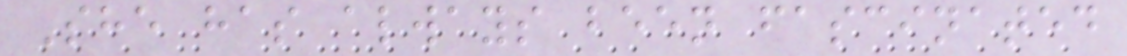She has always been fascinated
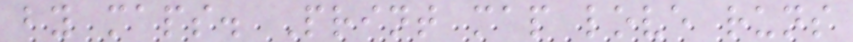by maps. Print map love runs
